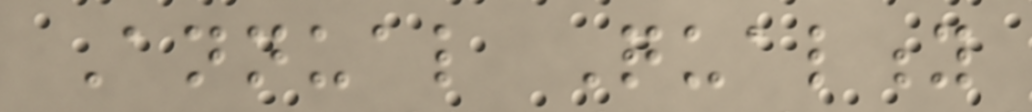Annual Quality
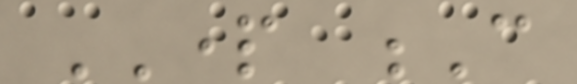PART C
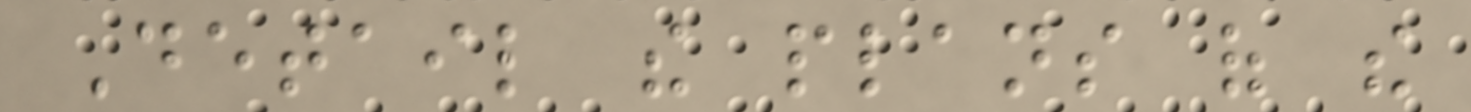Detail the plans of the
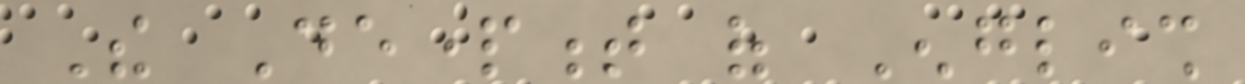The Department of English
